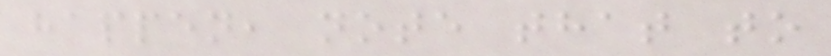happen, note that to
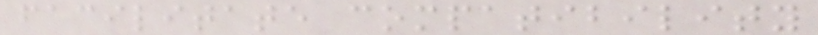facilitate compatibility
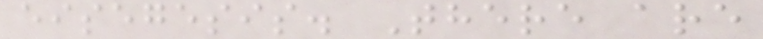eisegesis. There are
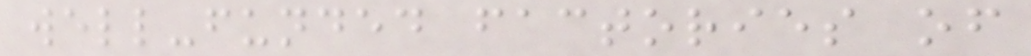well-funded factories of
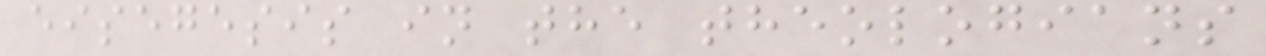eisegesis in the theologians
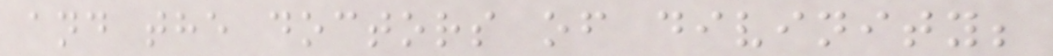and the doctors of divinity;
